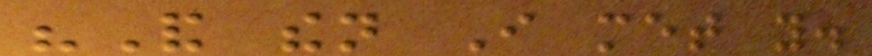"And then I met you.
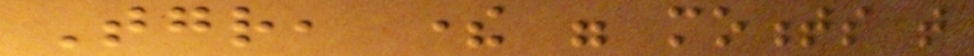Together, there were moments that
